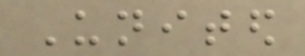United
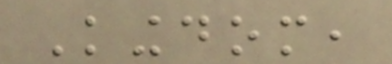Kingdom,
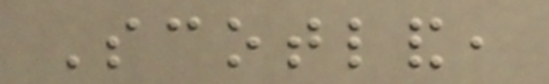Scotland,
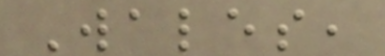Wales,
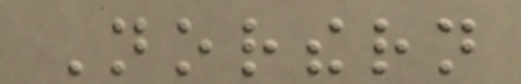Northern
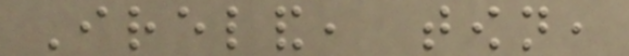Ireland, town,
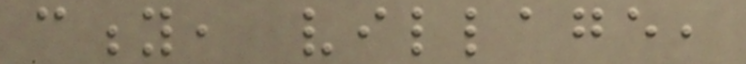city, village,
